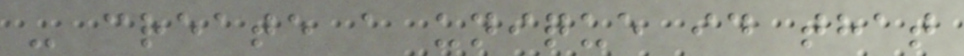- create a unique id that
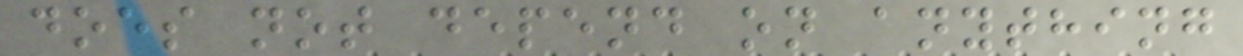does not depend on anything
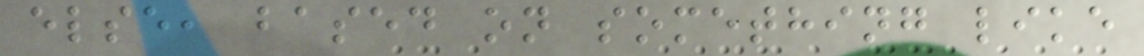else, based on something like
